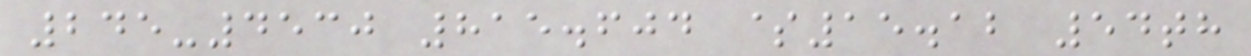245-4530 815.604 $15.12 54th
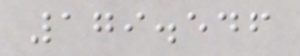179.546
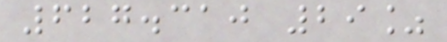627.310 29%
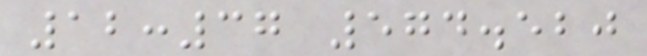12:37 574.520
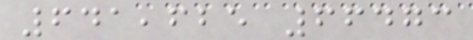641,625 66473
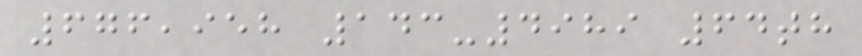676,958 143-4989 64th
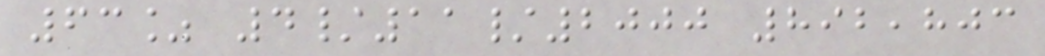63% 4/11/2000 892,803
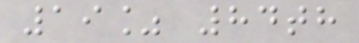19% 84th
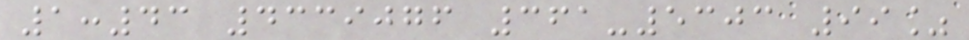1:43 4339076 361-5303 99%
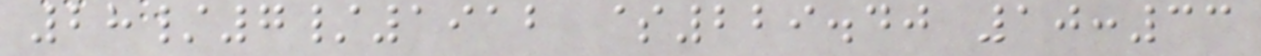28/7/1912 $229.40 10:33
